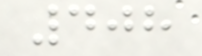408
